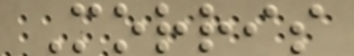Morris
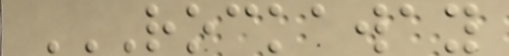ROCKAWAY
